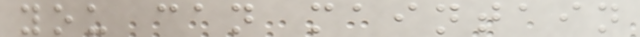you can maintain
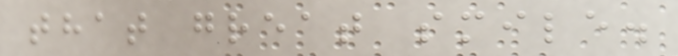that great smile.
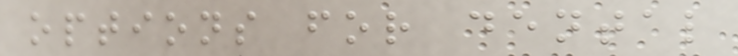options for dental
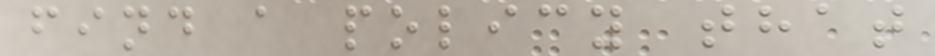find a policy that
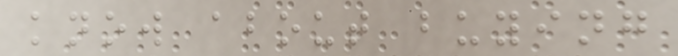know about buying
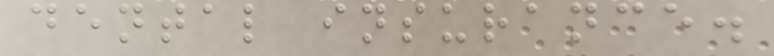dental insurance.
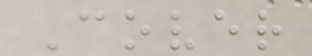Cover
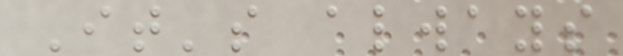It's always
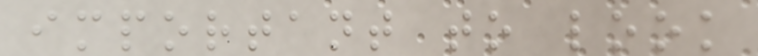important to look
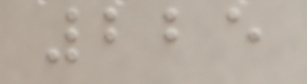225
